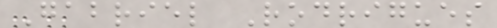Gabriel Rodrigues
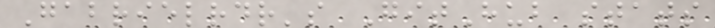Gabrielrdr's GitHub stats
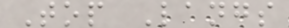Top Langs
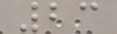23
